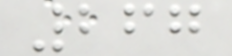267
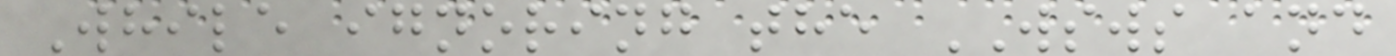While ignoring the WSWS and
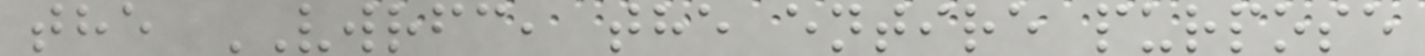the VWRFC, the entire purpose
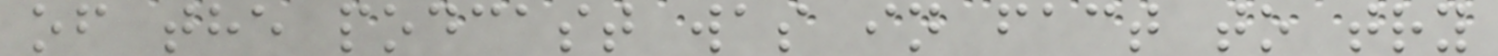of the podcast was in fact to try
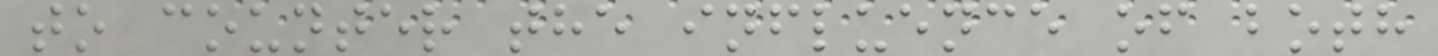to counter the influence of both
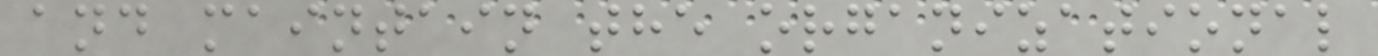and maintain the organizational
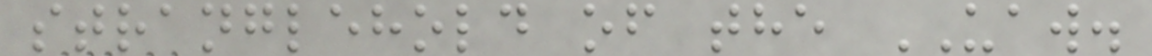stranglehold of the UAW.
